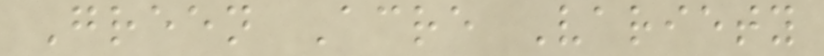Green Acre Variety
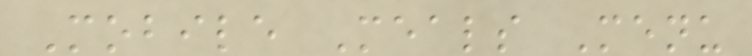Mobile Meals Menu
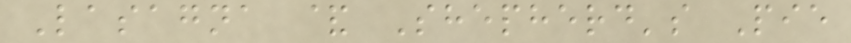Lasagna & Shepherd's Pie
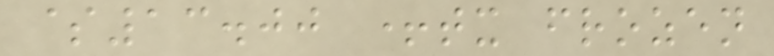$13.00 +tx frozen
